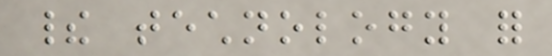their technology for
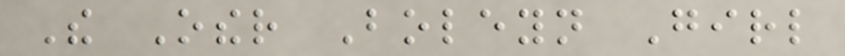The Other Boleyn Girl
